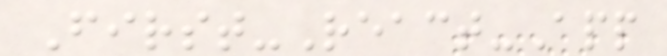First-React-App
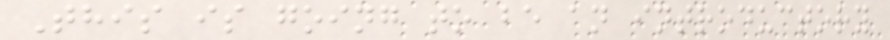This is going to be an introductory
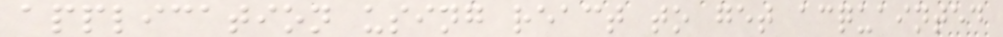application using react to get acquainted
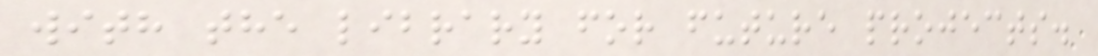with the library for future projects.
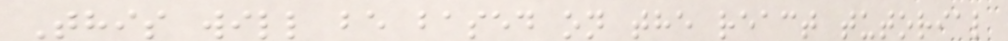This will be based on the react tutorial
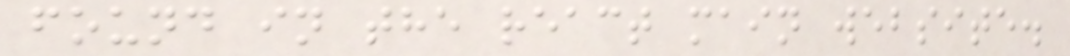found in the react main website.
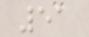51
